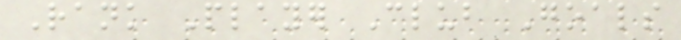Rank Player Club Goals
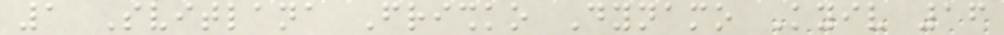1 Svitlana Frishko Dynamo Kyiv 16
